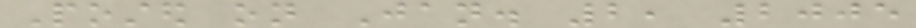Posted on Jan. 2, 2005
